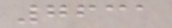7631
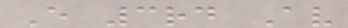E 3rd Av
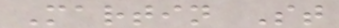Martin St
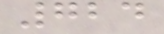724
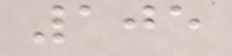105
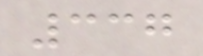337
